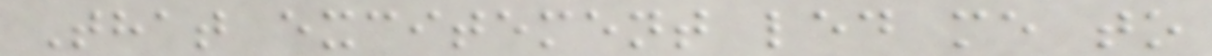That excitement led me to
